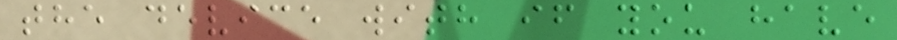the device with if you have
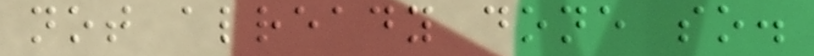not already done so.
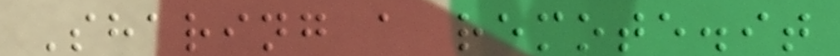Sharing a remote.it
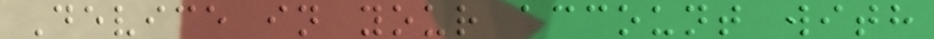Device in your account with
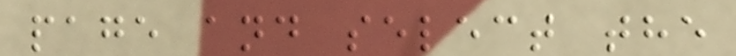page and select the
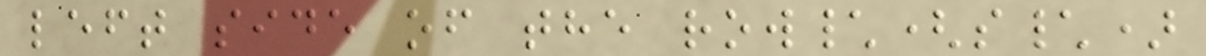left side of the row\(s\)
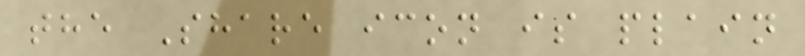the Share icon is plain
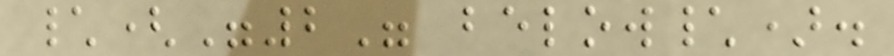\("2" below\).
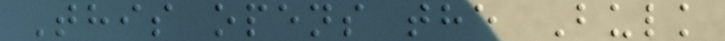This opens the Bulk
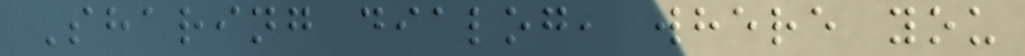Sharing dialog, where you
